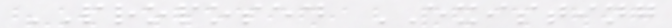PROPOSED EXISTING
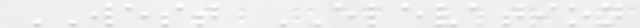WEST ELEVATION
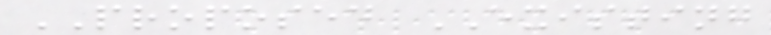PROPOSED EXISTING
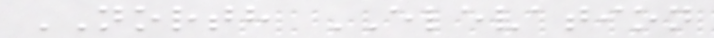NORTH ELEVATION
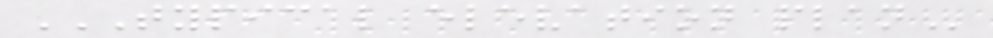TYPICAL ELEVATION PLAN
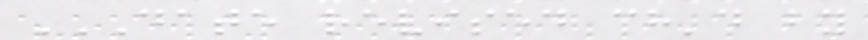DATE REVISED CH'D BY
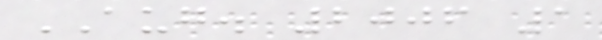AUG. 2006 1
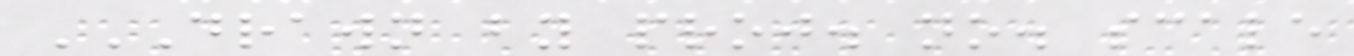DRAWN BY PROJ. NO. SCALE
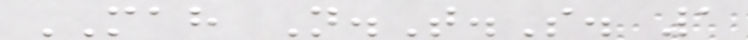MAH N.T.S. 1
